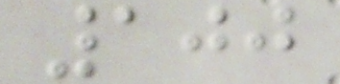100
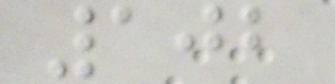102
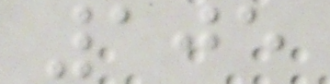105
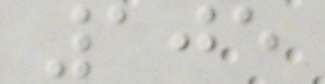105
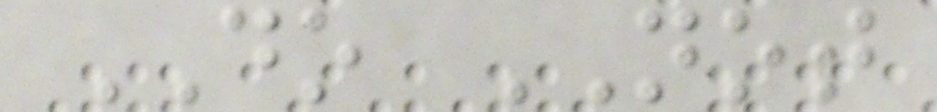DO NOT
